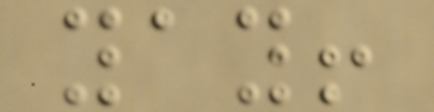yay!
